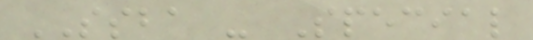SSBA - Special
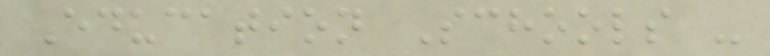Education Schools -
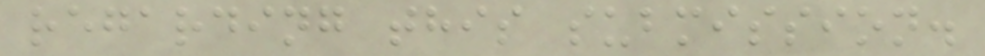regarding this submission.
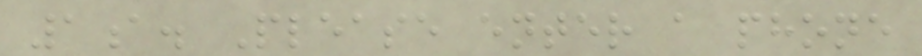1a. Please enter a phone
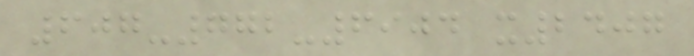607-772-6904 x2407
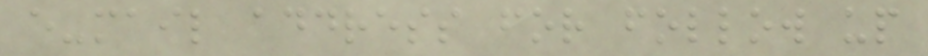e-mail address for follow up
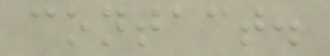contact.
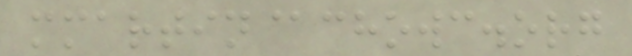mmartin@chowc.org
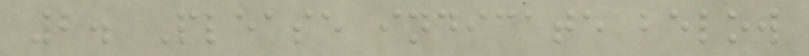2. Please indicate below
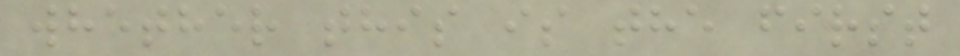whether this is the first
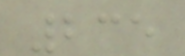235
